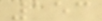153
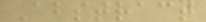Abstract
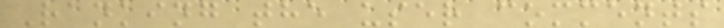Ranking the user comments
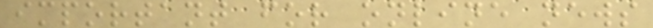important for online news
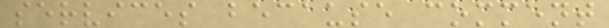services because comment
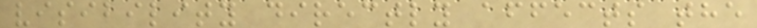visibility directly affects the
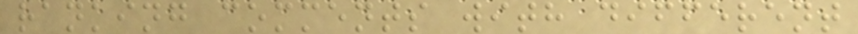ranking comments with different
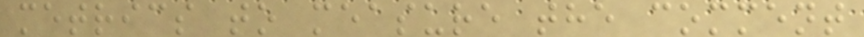metrics to measure the comment
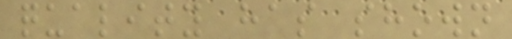quality has shown
